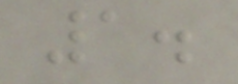1.
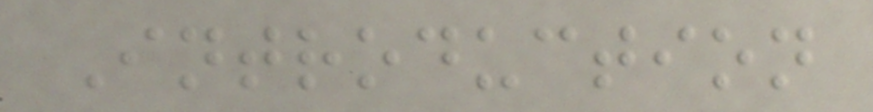Introduction
